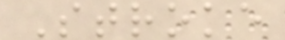Stroke
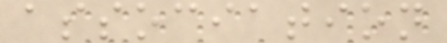association
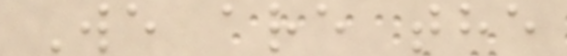We are the
